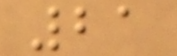21
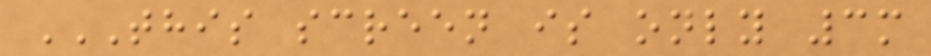THIS SCREEN IS ONLY 3M
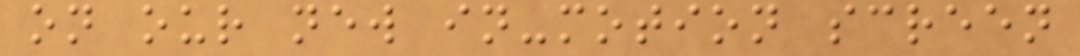on our new in-motion screen
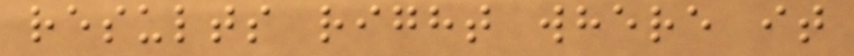results right where it
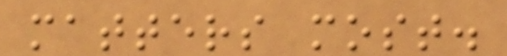matters most.
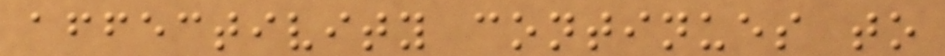affectivity continues to
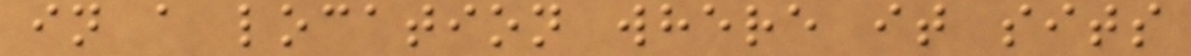in a location where it sits
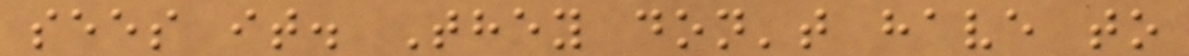sees it. They don't have to
